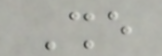She
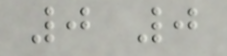0 0
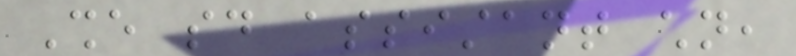She said assistant children,
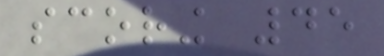scoring 45
